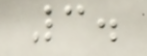3.
